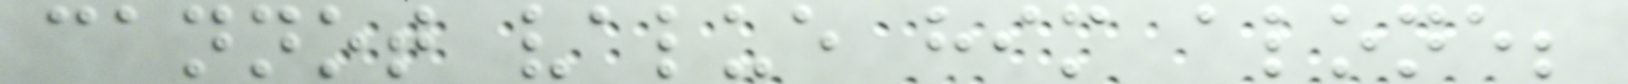cannot value him alone;
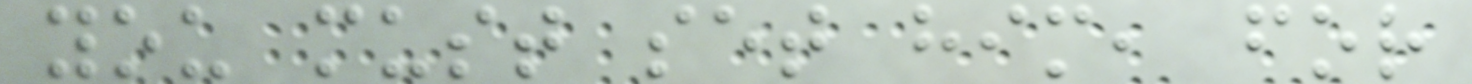you must set him, for
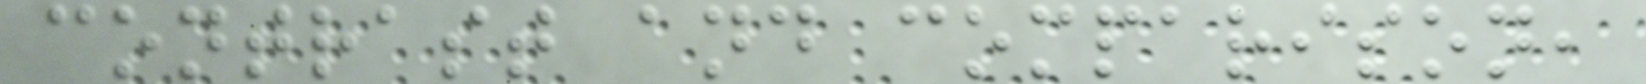contrast and comparison,
